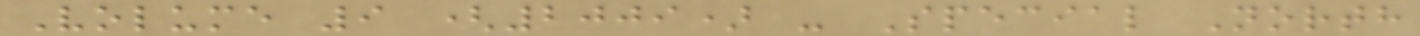Volume 9 (2009) - Special North
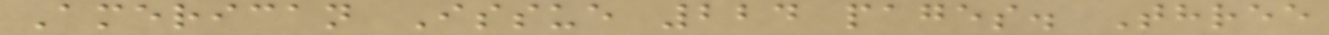American Issue 224 pages. Three
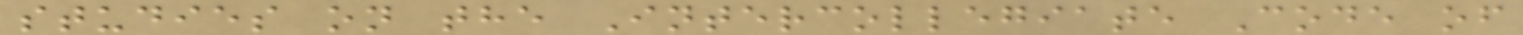studies on the Intercollegiate Code of
